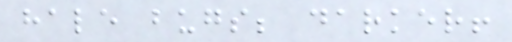hale bugs; darker!
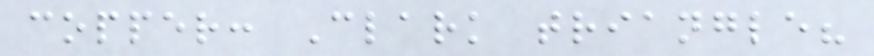copper: Clark triangle?
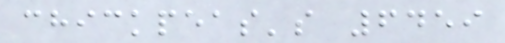chickpeas's 6459
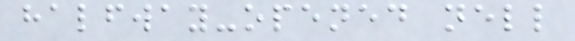halfway-opened nell
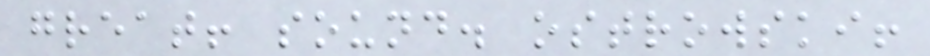great! sound. ostrowski!
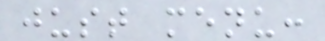just menu:
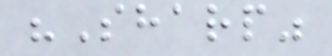"Sharp"
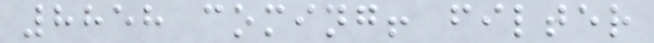8858 coming! filter
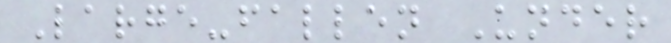Large-fallen Under
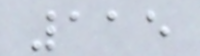115
